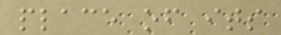place of its
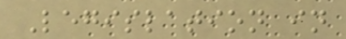Legislation in
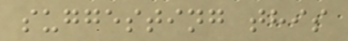suggesting this
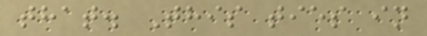that. This ties in
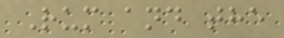Rum and the
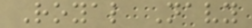Royal Navy
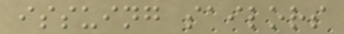issuing sailors
